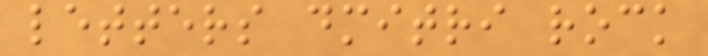letters dmitri rock
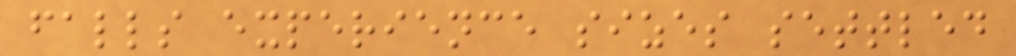falls experience sizes settled
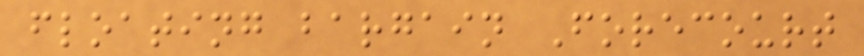floating bargain Forecourt
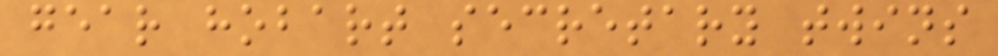gear hobart secretary twins
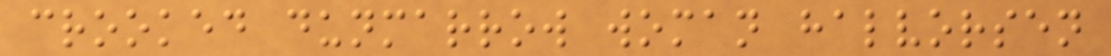crooked dunmarrow woman halvorsen
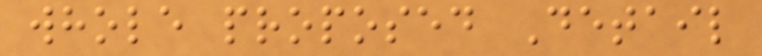whole proposed Detail
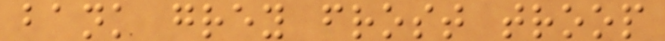bank grey frost troop
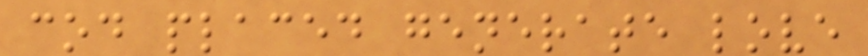cod placed generate love
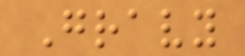Gravy
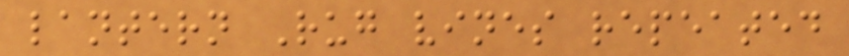lantern Rug vines repeated
